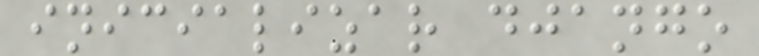inicializar django
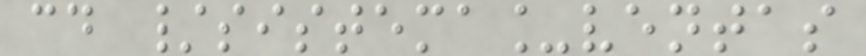cd /sistema_ventas
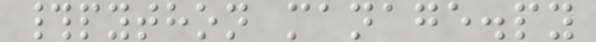#python manage.py
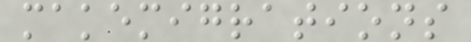makemigrations
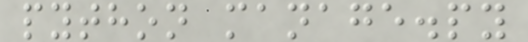python manage.py
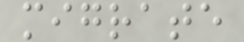migrate
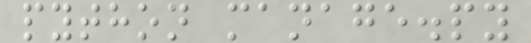python manage.py
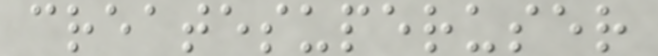createsuperuser
